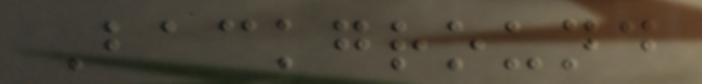Background
